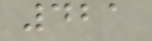421
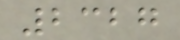2327
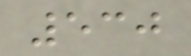530
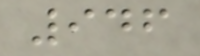946
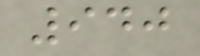940
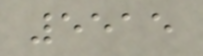5515
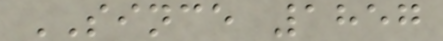SINCE 1857
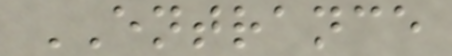ENTRANCE
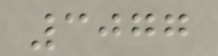3077
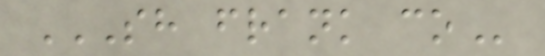SH FRANK CO
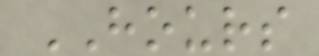HOURS
